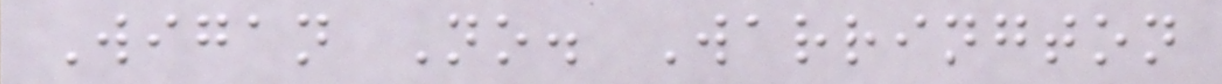Wigan No. Warrington
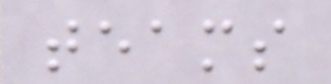teams
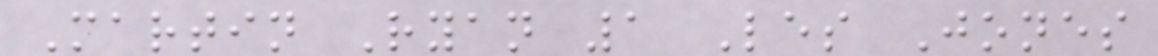Martin Ryan 1 Les Jones
